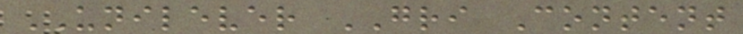UNILEVER GRI Content
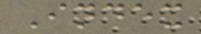Index
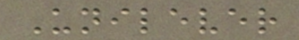Unilever
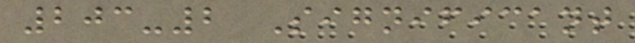203-2 Significant
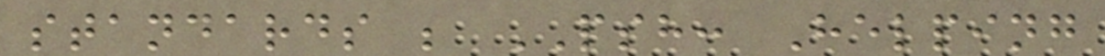standards ; PSH: Helping
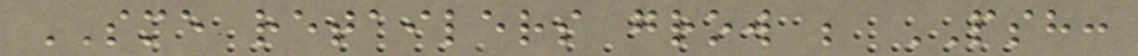SME retailers grow ; PSH:
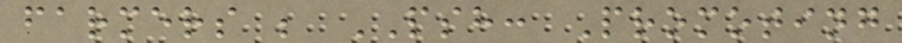farmers ; PSH: Promoting
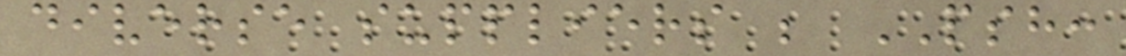diverse suppliers ; PSH:
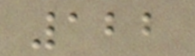122
